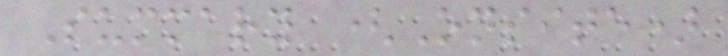Summary (Onsite)
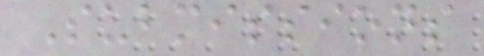Submissions
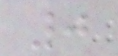0
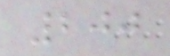200
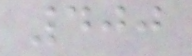400
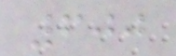600
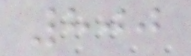800
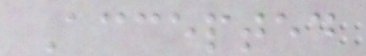Accepted
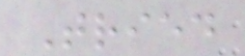Tried
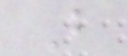B
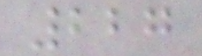227
